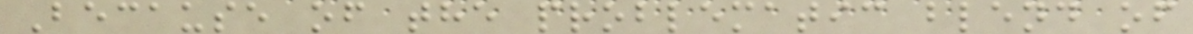Because of the problematic blend of
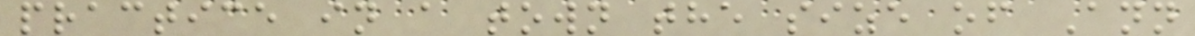practice in a town the size of Ann
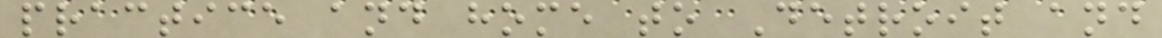practice and home to Detroit and
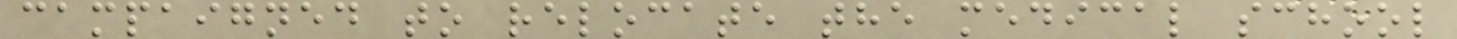campaigned to relocate the medical school
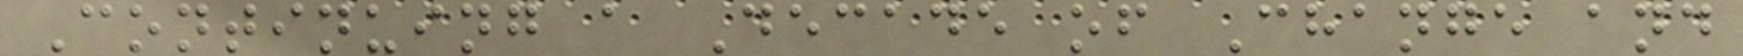Continuing a Decade of Change and
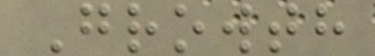Growth
